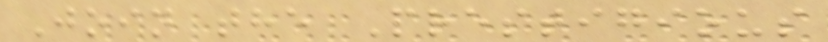Join the Prestigious
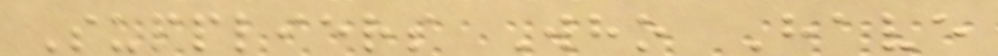Suppliers Who Have
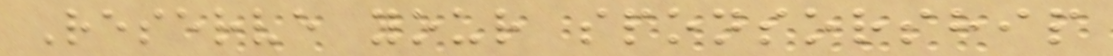Reserve your sponsorship
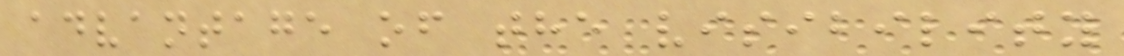advantage of the visibility
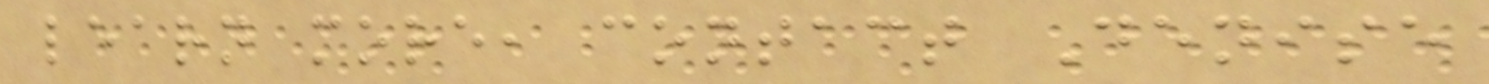learn more, contact Denise
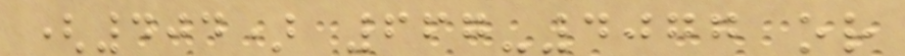(404) 667-4077 or
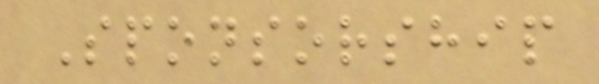Sponsorship
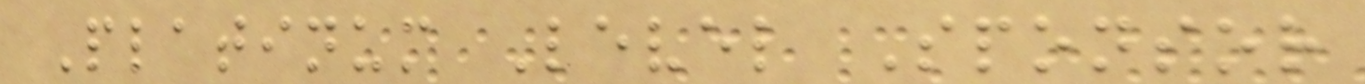Platinum Level Sponsor
